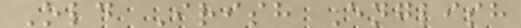Old Irish English
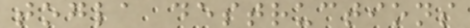togla destructions
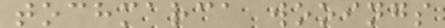tochmarca wooings
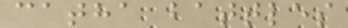catha battles
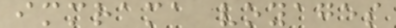immrama voyages
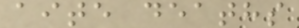aite deaths
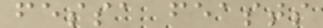fessa feasts
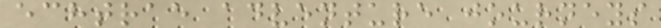echtrae adventure journeys
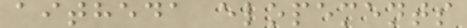aitheda elopements
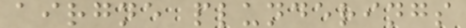airgne plunderings
